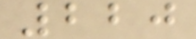220
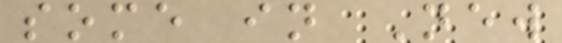some in New
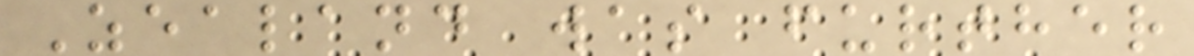Zealand was further
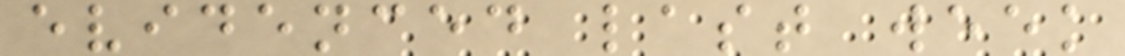evidenced last week
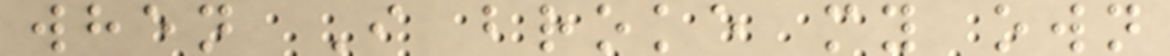when I broke my own
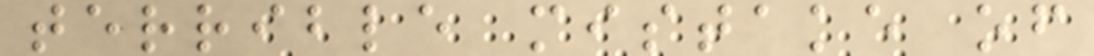terrible mistake of
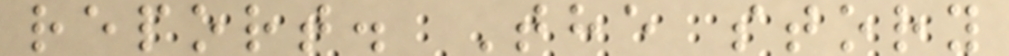report. The story
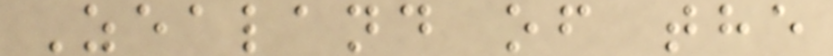Zealand of the
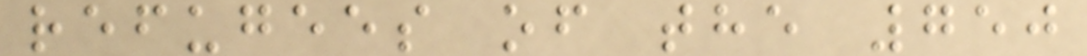refugees of the 750
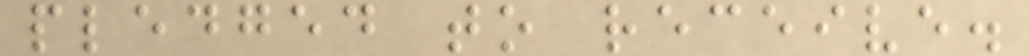pledged to receive.
